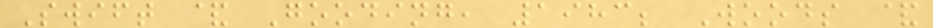Swift & Gooding, 1983; Woods &
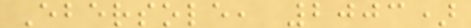Ebersole, 2003)
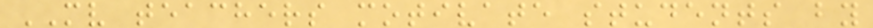MV teachers motivate students by
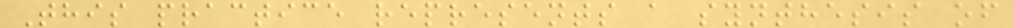This practice represents a synthesis of
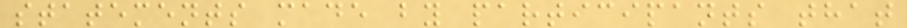statements made by participants that
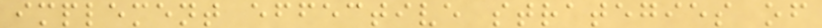implement effective strategies of
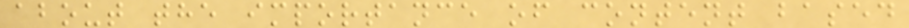about the importance of content based
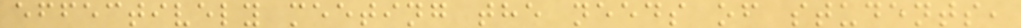effectively meeting the needs of students,
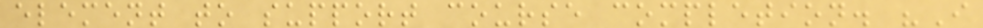element to support course completion. "I
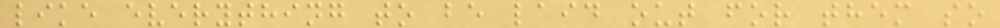like everything to be laid out for them so
